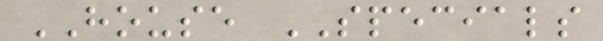HOUSE SPECIALS
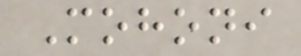Mohoni
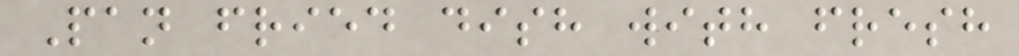Pan fried dish with fresh
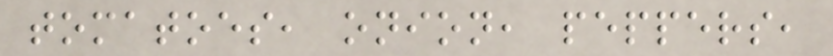tomatoes, onion, peppers,
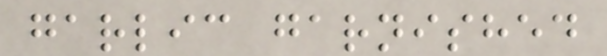garlic garnished
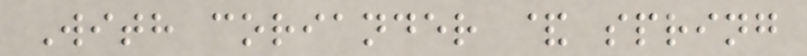With coriander & spring
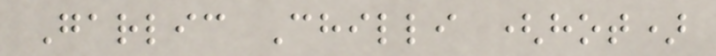Garlic Chilli (hot)
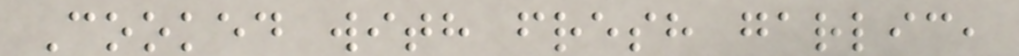Cooked with fresh garlic,
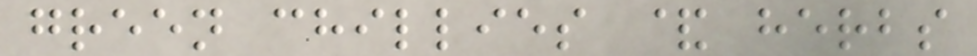green chillies & herbs
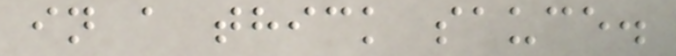in a thick sauce.
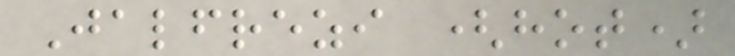Jalfrezi (hot)
